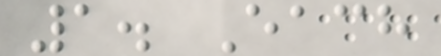1. Each
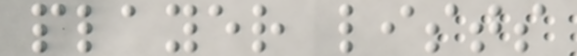player lists
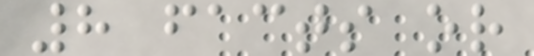8 facts or
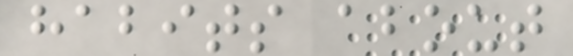habits about
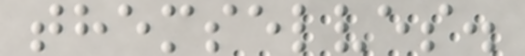themselves.
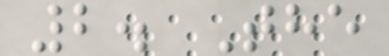2. The
